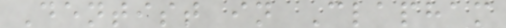Dentist in Clapham
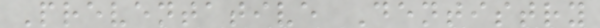Preventative Dentistry
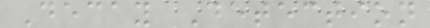Decay Detection
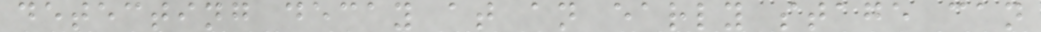detecting decay at an early stage can
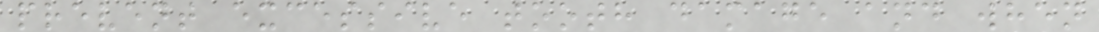prevent excessive tooth damage and when
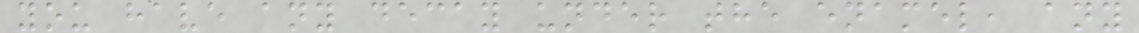you have any decay under the enamel, any
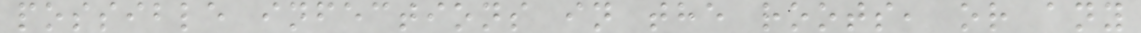possible infections in the roots, or any
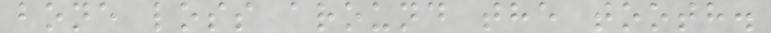bone loss around the tooth.
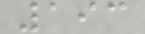193
